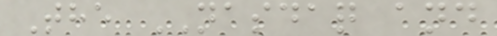The NASDAQ and
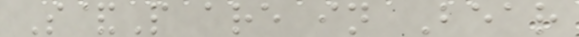S&P are in Bear
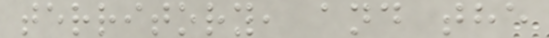territory, and the
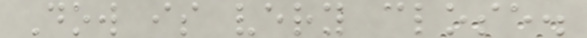Dow is very close.
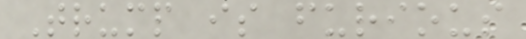Trump is furious
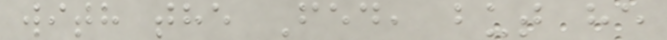with the Fed, but he
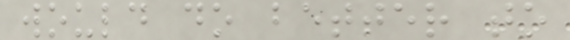would do better to
